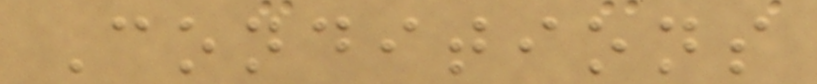Conditions
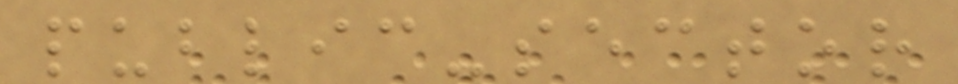public-sector
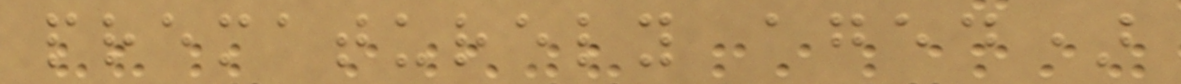prematurely aged)
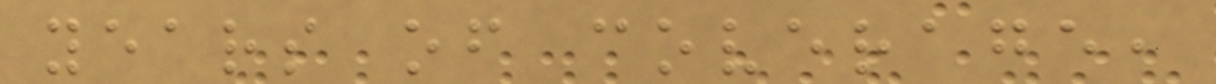years of coverage,
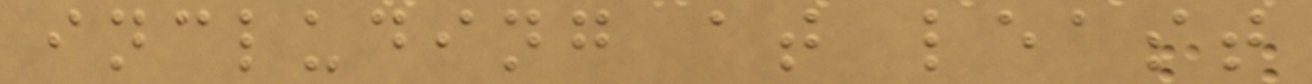including at least
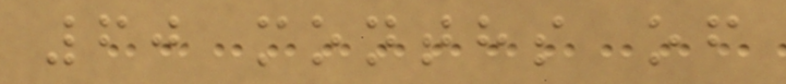60 months of
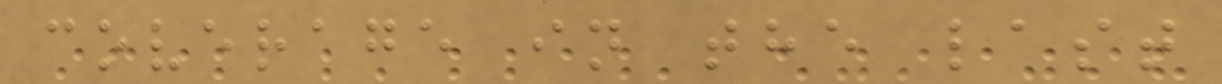coverage in the last
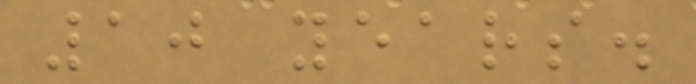10 years.
